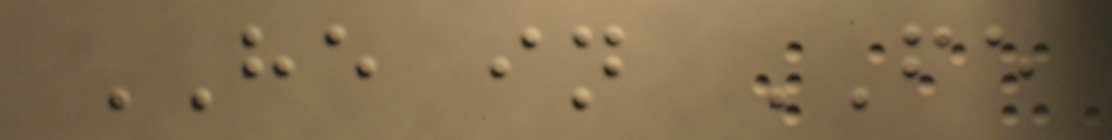HE in FE
